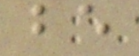be
